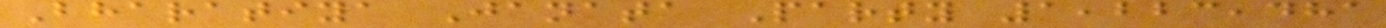Bharatiya Janata Party 1,223,481
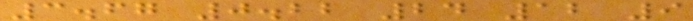3.67 0.22 24 12 9
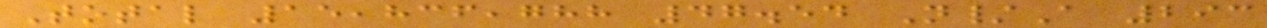Total 15,836,788 47.54 N/A 293
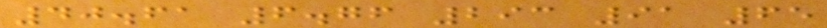40.61 6.76 293 91 65
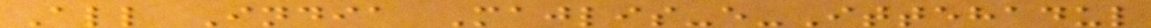All India Majlis-e-Ittehadul
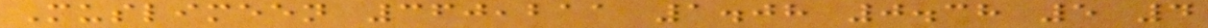Muslimeen 360,211 1.08 0.38 5 4
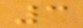3
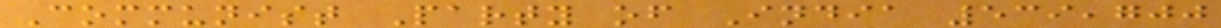Communist Party of India 539,700
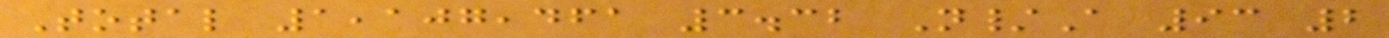Total 1,107,461 3.32 N/A 93 2
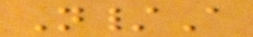N/A
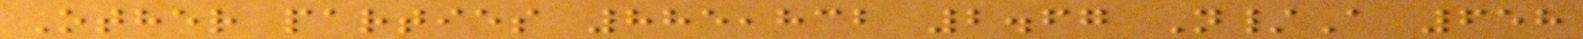Other parties 885,832 2.67 N/A 658
